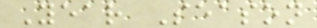Year Season
